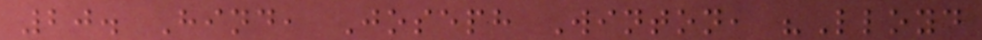20. Hind, Joseph Winton, "Lloyd
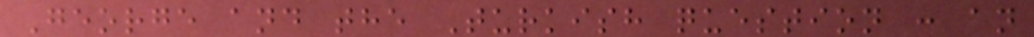George and the Turkish question : an
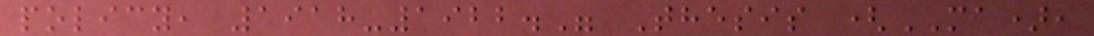policy, 1918-1922." Thesis (MA),
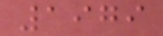1979
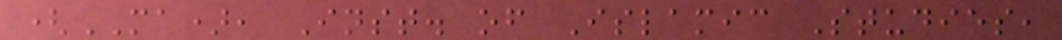(MA), Inst. of Islamic Studies,
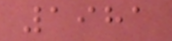1981
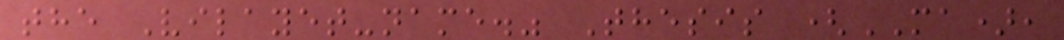the Vilayet-name." Thesis (MA),
